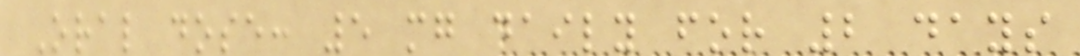Oral dose: 5 mg daily for 2 days
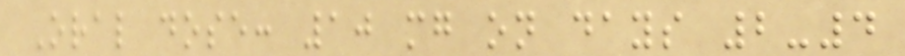Oral dose: 10 mg on days 2-4
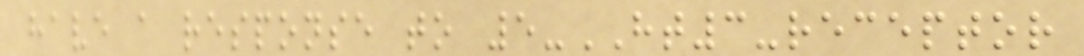have a response to 5-HT3-receptor
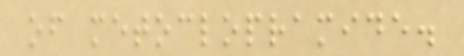of metoclopramide.
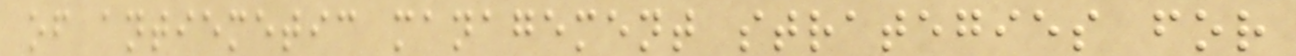of antiemetic management strategies for
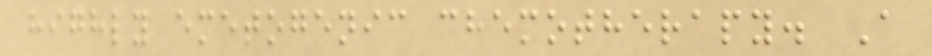highly emetogenic chemotherapy. A
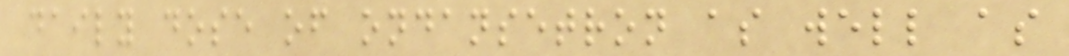daily dose of ondansetron as well as
